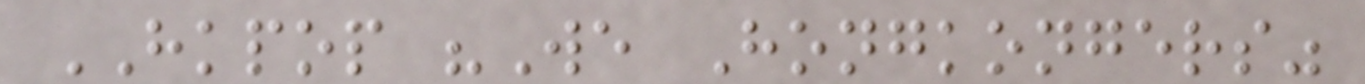HKPOP "We Hongkongers"
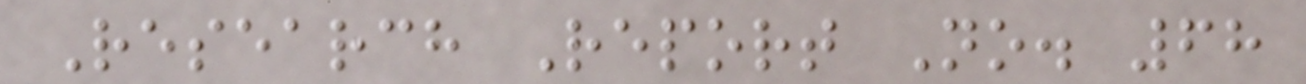Research Report No. 68
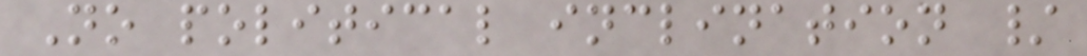No political inclination /
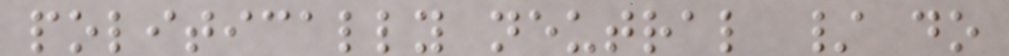politically neutral / do
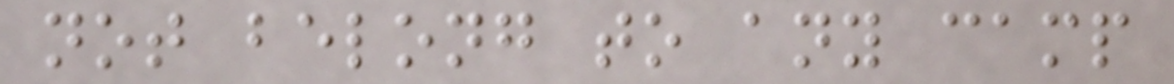not belong to any camp
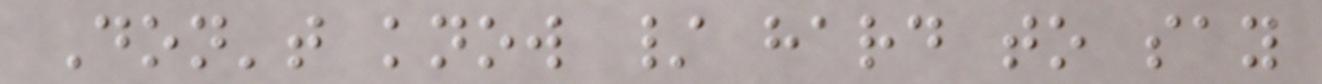Don't know / hard to say
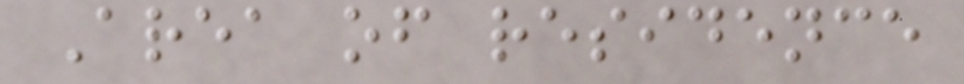Area of residence
